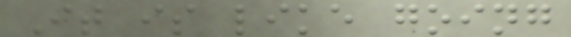It is like going
